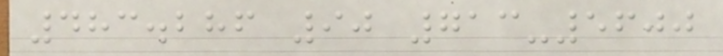483.286 90 713-5600
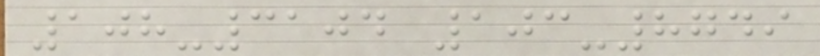108-3104 103-8749
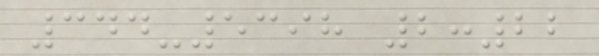344-5398 2:22
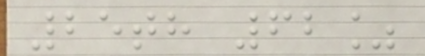25th 62%
